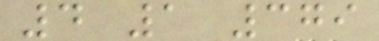4 1 379
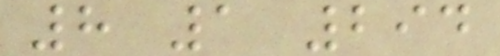8 1 294
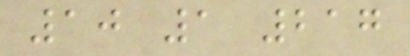10 1 217
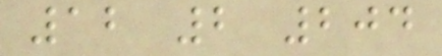12 2 204
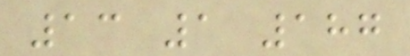13 1 187
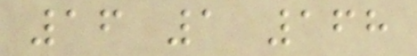16 1 168
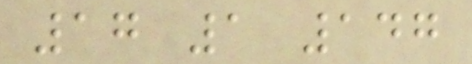17 1 147
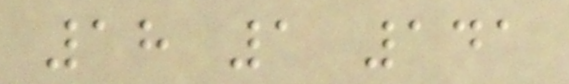18 1 141
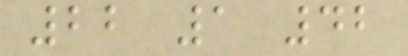22 1 42
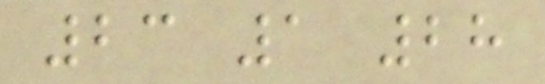23 1 28
